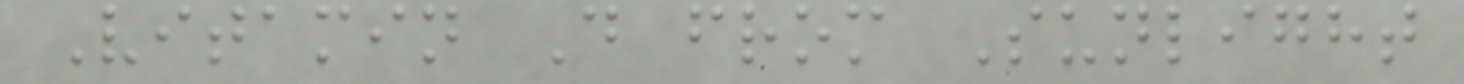Vitamin D from Sunlight
